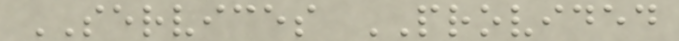SERVICES PROVIDED
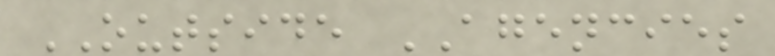OUTSIDE AGENCIES
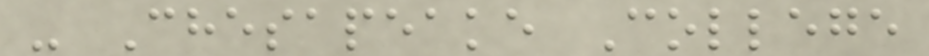- Chesapeake College
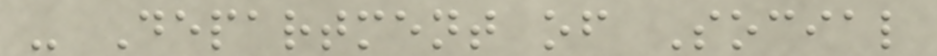- Department of Social
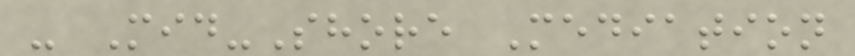- Mid-Shore Mediation
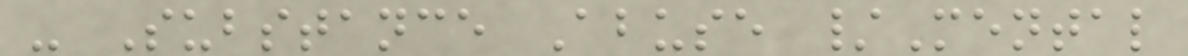- Substance Abuse /Mental
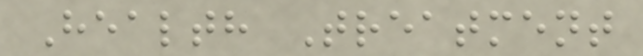Health Treatment
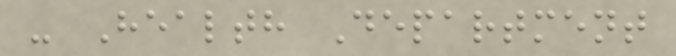- Health Department
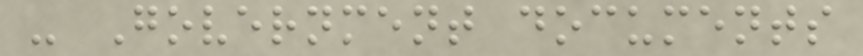- Government documents
